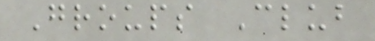Groups Club
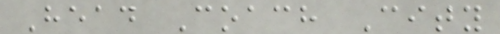Head Coach City
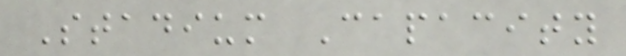Stadium Capacity
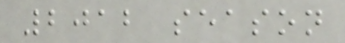2012 season
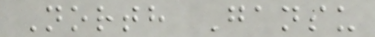North Gansu
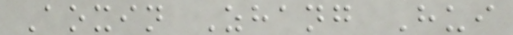Aoxin Zhang Hui
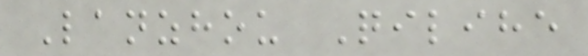Lanzhou Qilihe
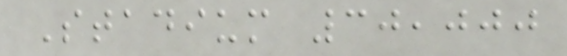Stadium 30,000
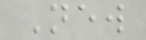New
